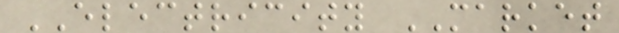ELECTRICITY MARKET
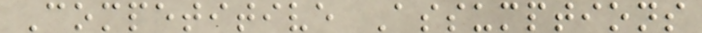Competitive Assumptions
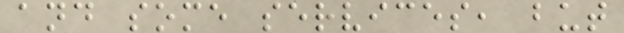and some services, but
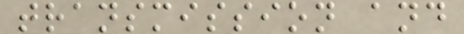transmission and
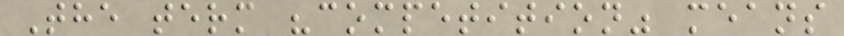The term "competition" means
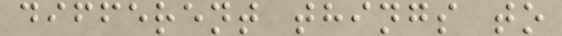different things to
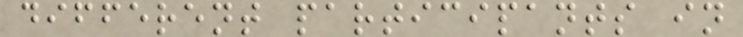different participants in
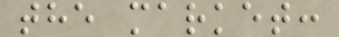the market:
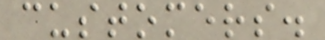customers.
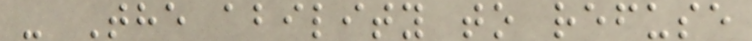- The ability to refuse
